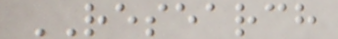RESEARCH
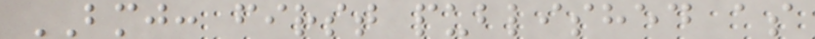BMJ: first published as
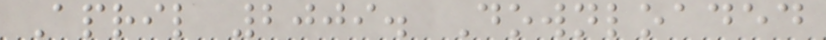April 2009. Downloaded
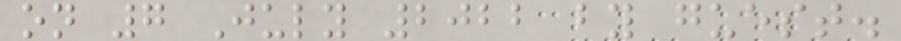on 7 July 2022 by guest.
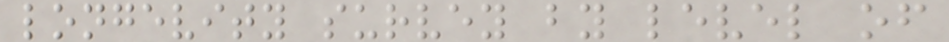longevity survey by level of
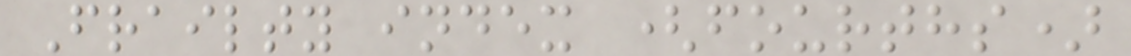Frailty index (fourths)
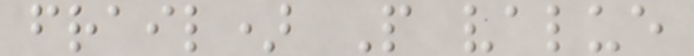frail) P value
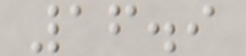16.9
